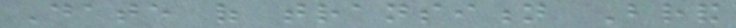Date of transition Brand
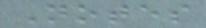Notes
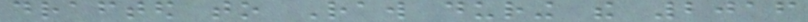drafted to Raw during the 2016
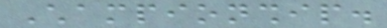Championship.
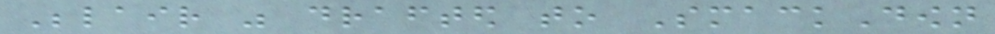Belair was drafted to SmackDown
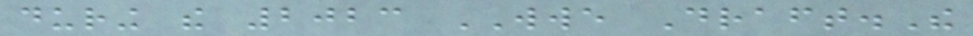during the 2023 WWE Draft.The
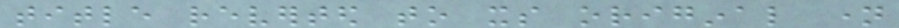title reverted to its original name
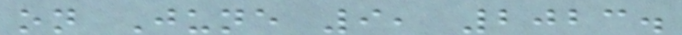on June 9, 2023.
